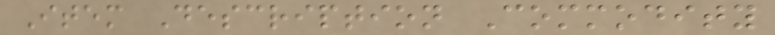Item Description Commodity
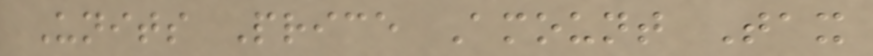Units Price Amount Tax
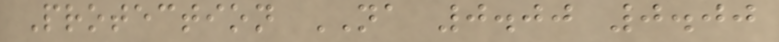Protection NA 0.00 0.00
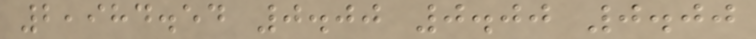2,984.54 0.00 0.00 0.00
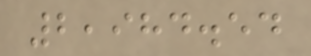2,984.54
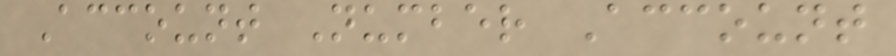Account Number Account
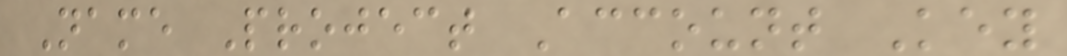Name Project Account Key
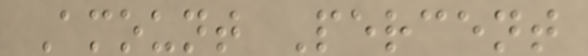Amount Percent
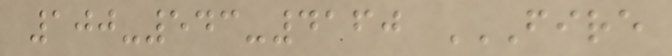100-543-4160 FIRE
